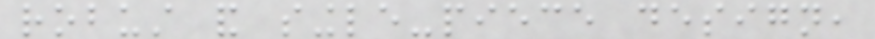robust and single-piece design,
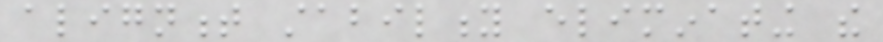alignment stability eliminating the
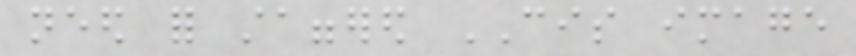need for staggered CIS image
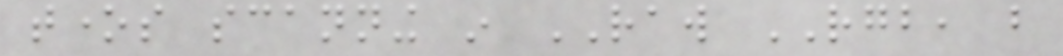tones scanning in RAW RGB, but
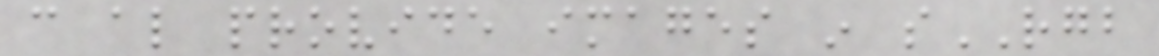can also provide images in sRGB
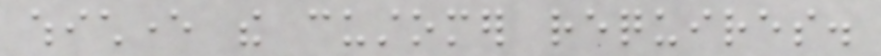whichever the customer requires.
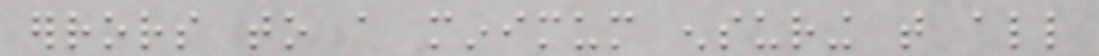errors to a minimum ensuring that all
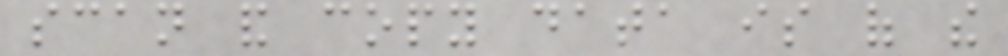scan and copy data is of the
